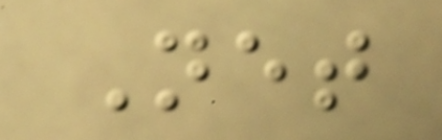Net
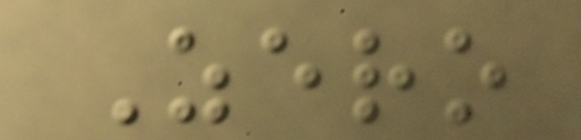Zero
